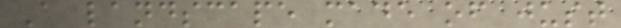A landscape made of just
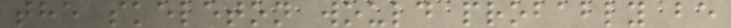the skeleton would probably be
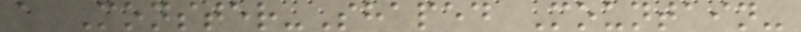a Monster-Shaped Mountain-
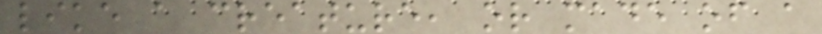like a creature, or made of a
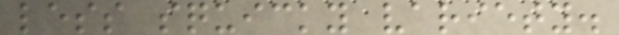less squicky variety.
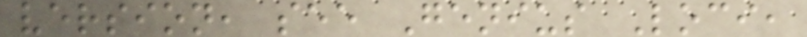version, see Genius Loci,
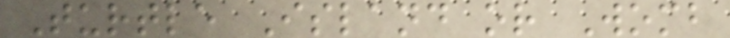Turtle Island or Womb
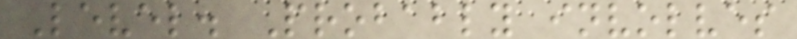Level. Probably involves
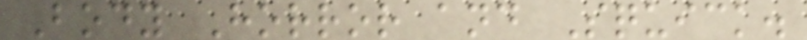Body Horror and Squick.
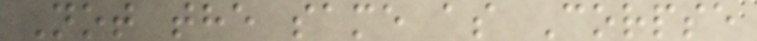Not the same as Corpse
